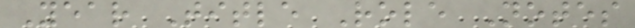Year Title Role Notes
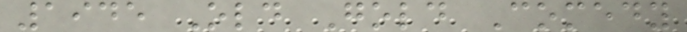1945 Old Gold Comedy
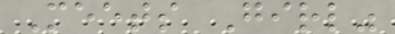Meets Girl"
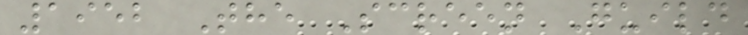1952 The Screen Guild
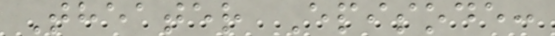Theater Episode:
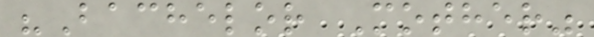"Bachelor Mother"
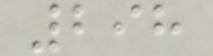298
